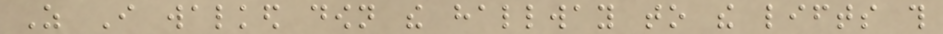As I walked down the hallway to the lifts this
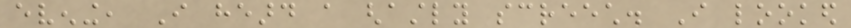evening, I heard a ghastly screech. I looked
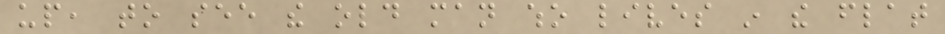up, to see the old man who lives in the flat
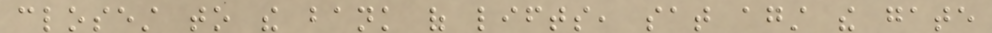closest to the bank of lifts, sat against the gate
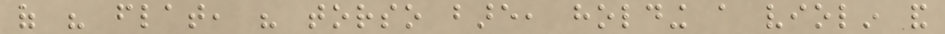of his flat, his torso bare, holding a violin and
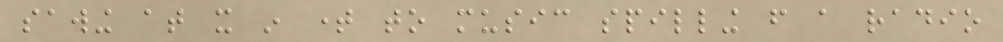sawing at it in time to music spilling from a radio
